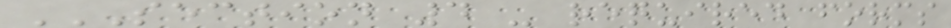SECTION 4 - REQUIRED FORMS
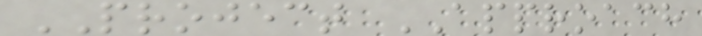PROJECT APPROACH
